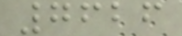7626
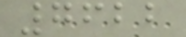7622
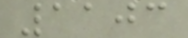1103
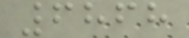6868
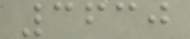3630
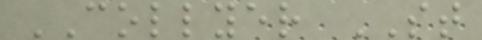COLLYER ST
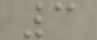3
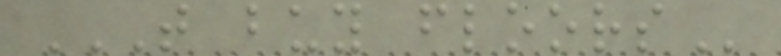T BUY FLOORS
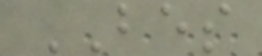BES
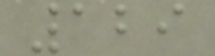129
